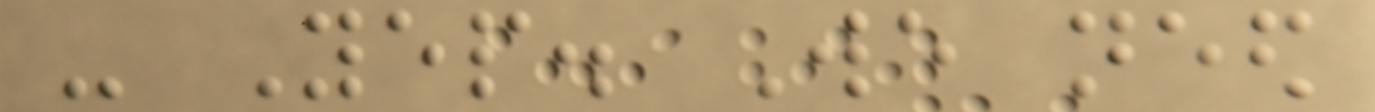- Yep. We need
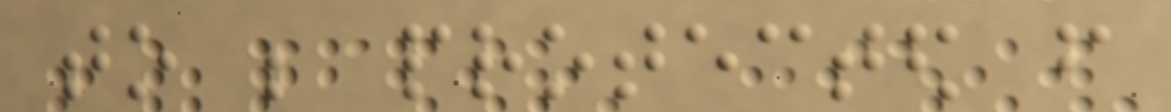to be protected from
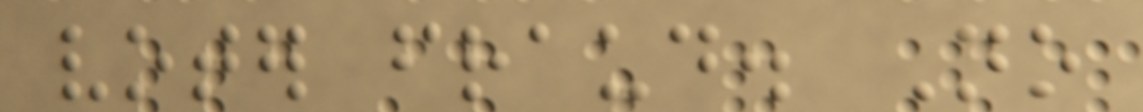voter fraud. No
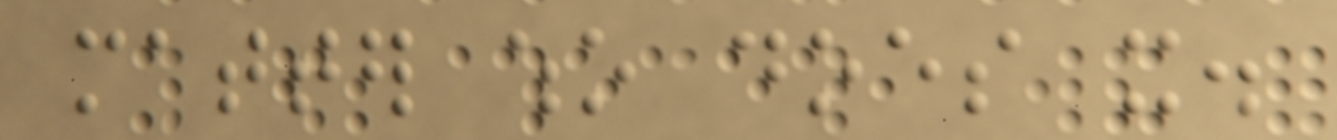matter who does it.
